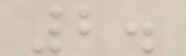2.
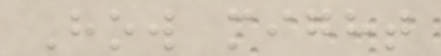How might
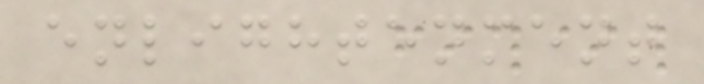enlightenment
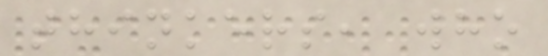thinkers, who
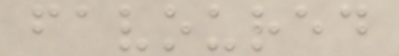favoured
